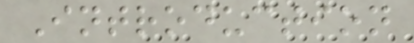Introduction
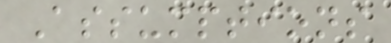Assumptions
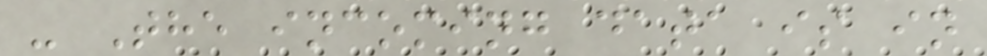- The incoming data is in
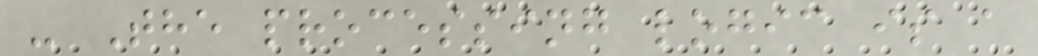- The processing logic is a
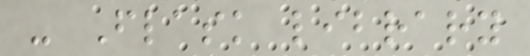- Flask library
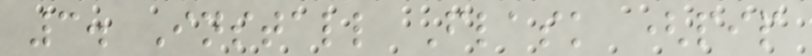3. Install Flask (pip
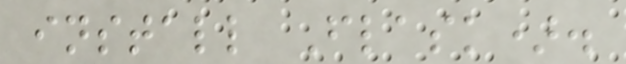install Flask).
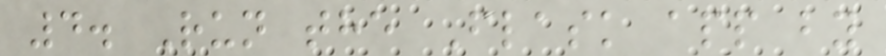4. Run the Flask app by
